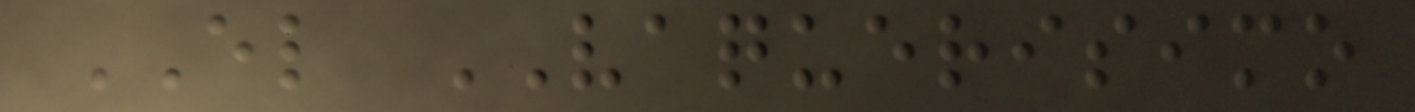EL VAQUERISIMO
